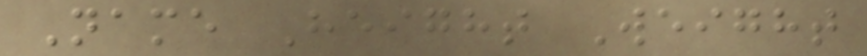Name Height Weight
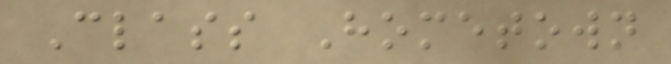Class Hometown
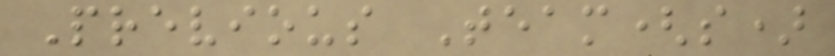Previous Team(s)
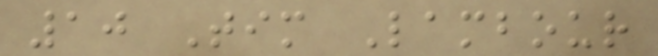10 Tim Lambour
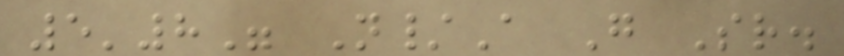5'8" N/A G Sr.
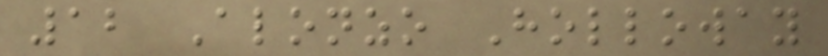12 Alonzo Holloway
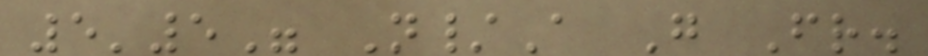5'5" N/A G Fr.
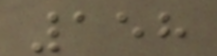158
